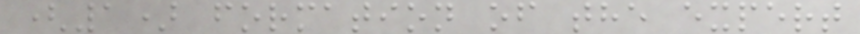(1) formation of the expert
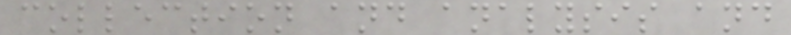collection and analysis and
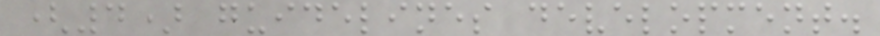(4) guidelines development.
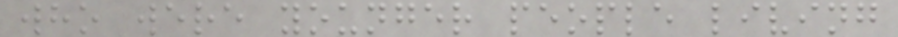who were younger people living
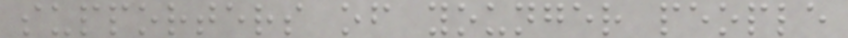supporters of younger people
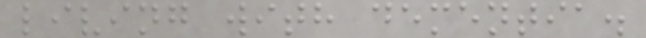living with dementia.
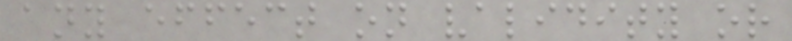any effect on validity or
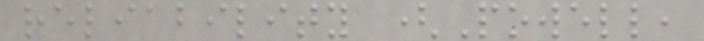reliability (Powell,
